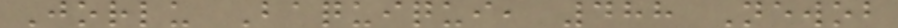Jorlu Baquiqui, 488 Newob
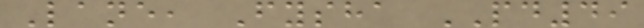Lane, Fysha PD49
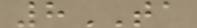8TA
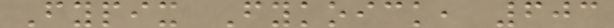Fypix Fykoick, 603
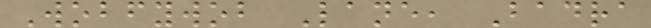Wobfywob Lane, Badra
